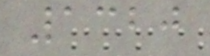1320
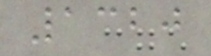1320
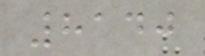8140
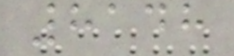8148
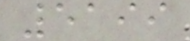5199
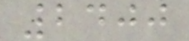2400
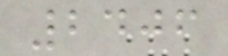2406
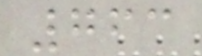763
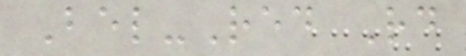Bel-Red Rd
